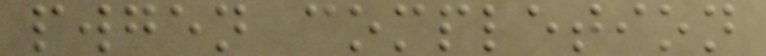pwgen completion
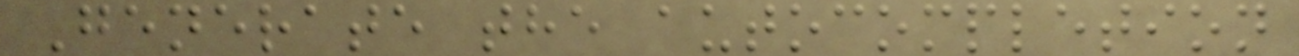Generate the autocompletion
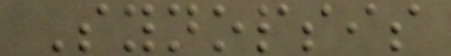Synopsis
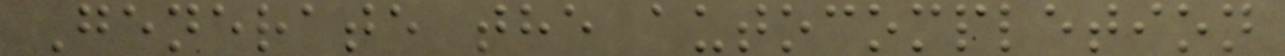Generate the autocompletion
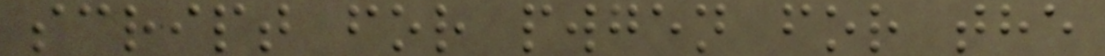script for pwgen for the
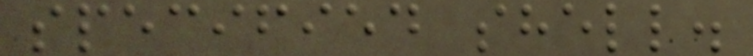specified shell.
